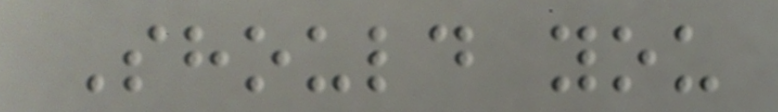Should you
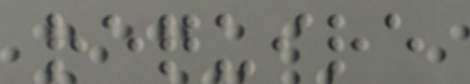require
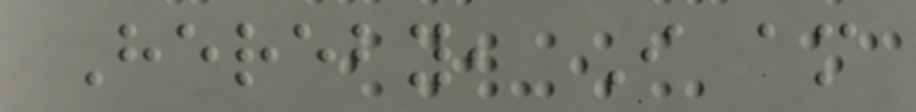Hereby, I am
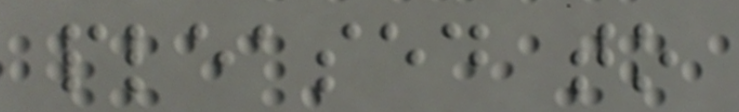pleased to
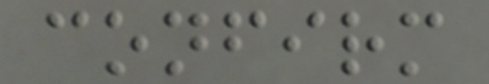confirm
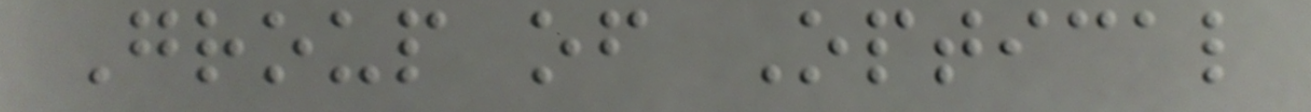Group of Optical
